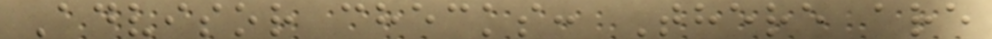Advisor checks: There are
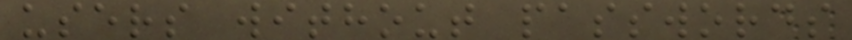users without passwords
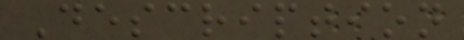Description
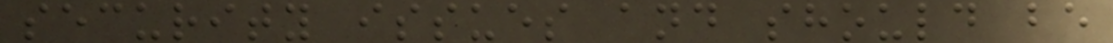security issues and should be
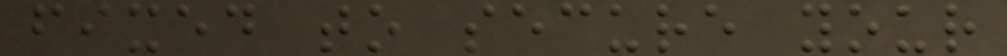fixed to secure your
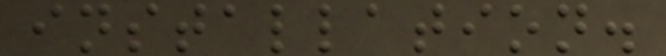installation.
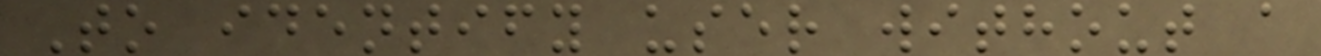To identify user without a
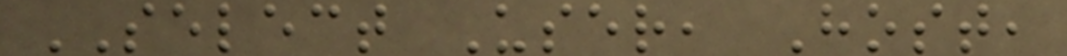SELECT User, Host,
